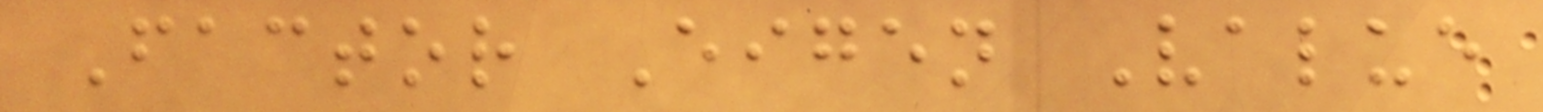Factor Eigen Value
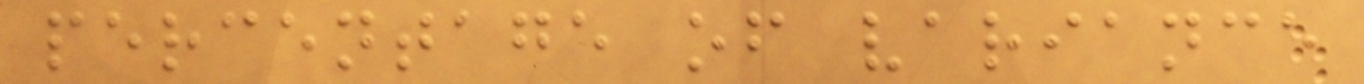percentage of variance
